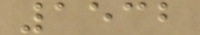1532
